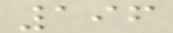196
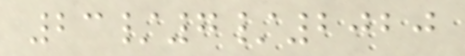23/7/2020
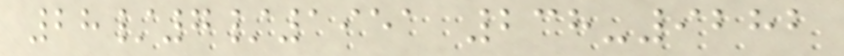28/7/1951 238-9282
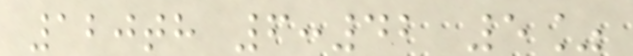120th 6:42 5%
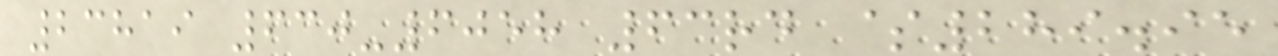23819 630-6058 63rd $289.95
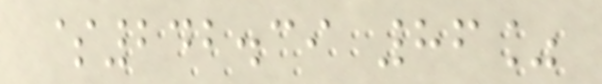$242.39 86%
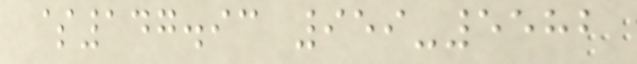$147.93 959-5582
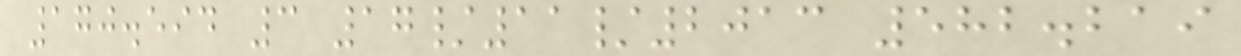170.594 3 17/11/2013 582.219
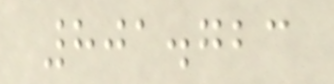801.723
